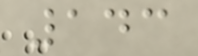143
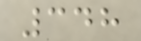348
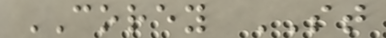COREY ST
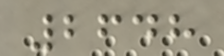2648
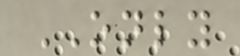ONLY
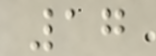17
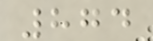874
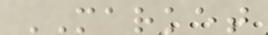MARKET
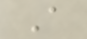A
